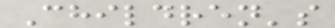Children's
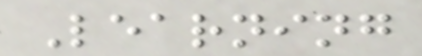Learning
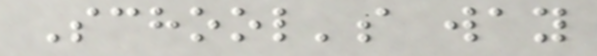School's way
